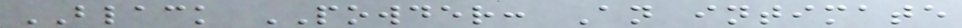BLACK POWDER: An intimate
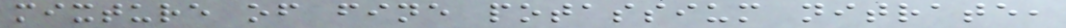mixture of fine potassium nitrate,
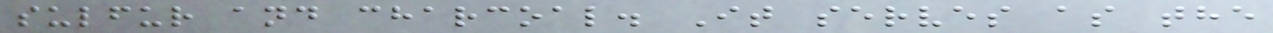sulfur and charcoal. It serves as the
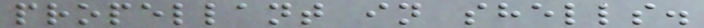propellant in shells.
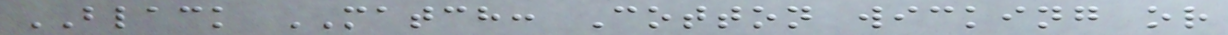BLACK MATCH: Cotton wicking or
